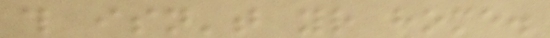this isn't your home.
